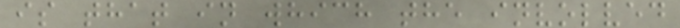is that in which the involved
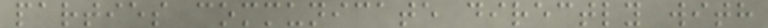parties communicate directly with
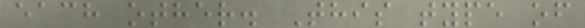each other. This type of
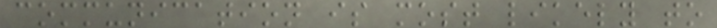communication is most likely to
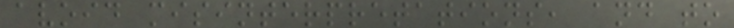avoid misinterpretations, and to
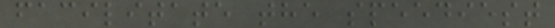facilitate the speediest
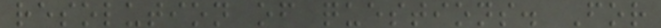resolution of questions. For
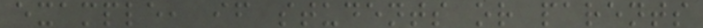example, if students or parents
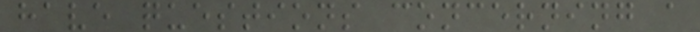have questions concerning a
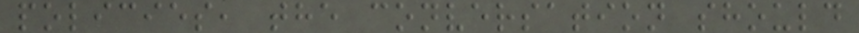policies, the conversation should
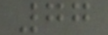77
